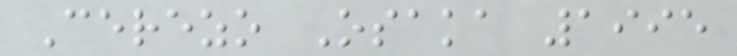Cerezo Osaka 1995
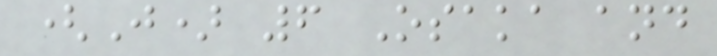(J) 6 Osaka and
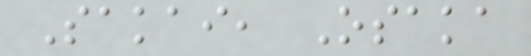Sakai, Osaka
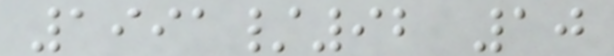1991/92 10
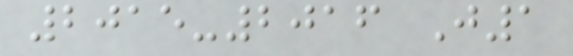2015-2016 J1
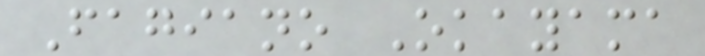Fagiano Okayama
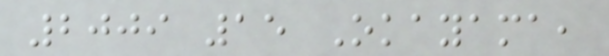2009 15 Okayama,
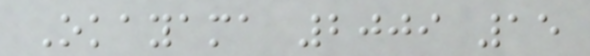Okayama 2009 15
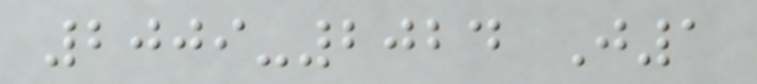2009-2024 J1
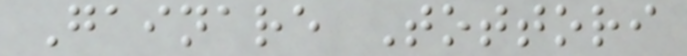Gainare Tottori
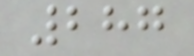287
